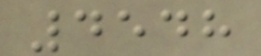4548
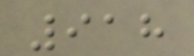918
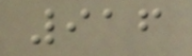916
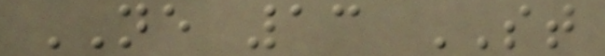NE 13 ST
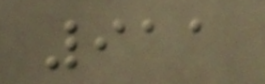911
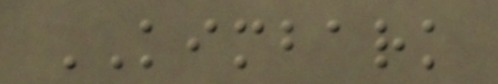KIMBARK
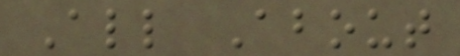All About
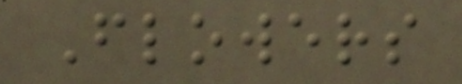Flowers
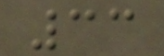33
